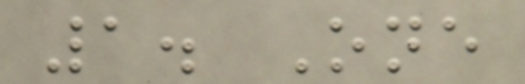1. One
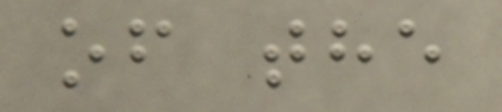of the
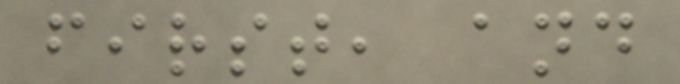first, and
